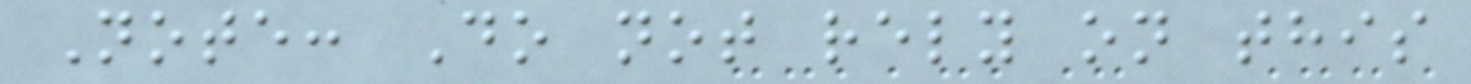Note: Do not rely on this
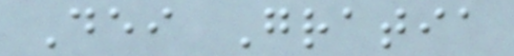Dei Gratia
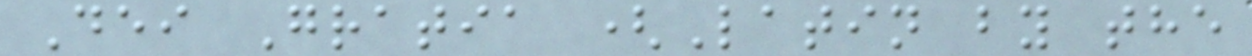Dei Gratia (Latin by the
